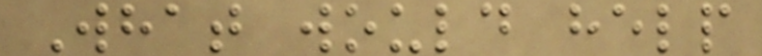What would help
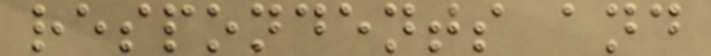respondents and
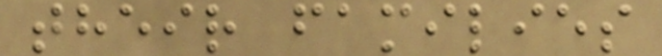their families
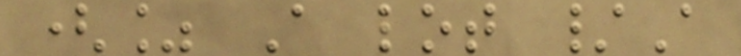(% A lot /A
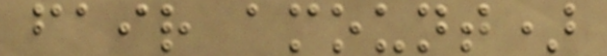fair amount)
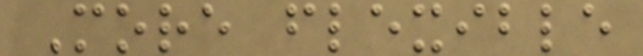More flexible
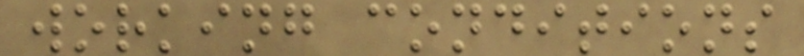working conditions
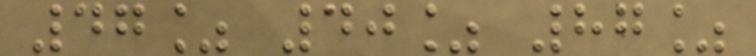47% 40% 87%
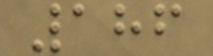186
